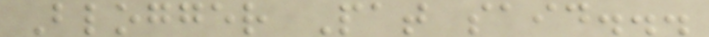Blogger Pat said...
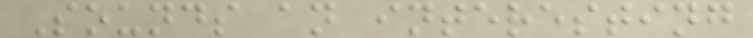Sounds an interesting
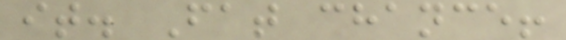it. Fat chance!
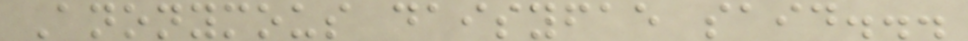Anonymous daisyfae said...
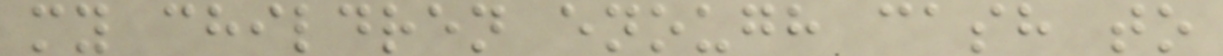my children enough cash to
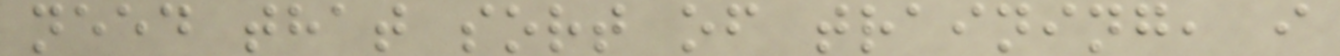need that sort of training, i
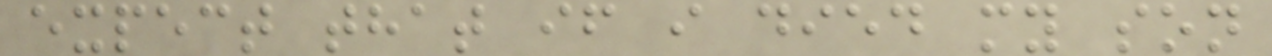expect that if i died my son
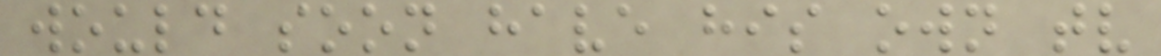would soon have his own tv
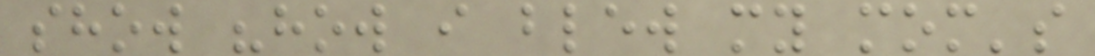show "how i blew my mom's
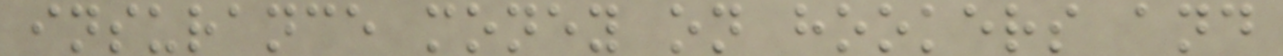insurance money on hookers and
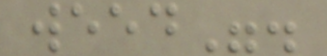weed".
